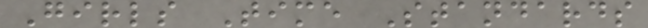Girls Time Standards
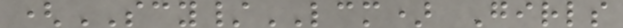(SCY/LCM) Girls
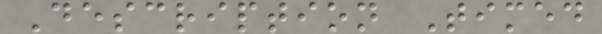Description Timed
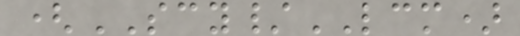(SCY/LCM)
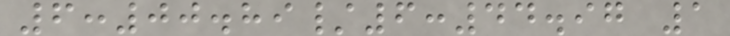6:00.89/6:44.97 1
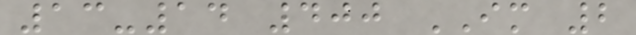13-14 400 IM 2
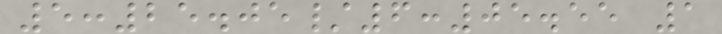5:25.05/6:05.55 1
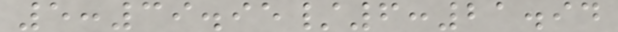5:39.95/6:21.94
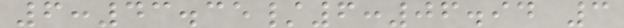6:43.35/6:06.94 3
